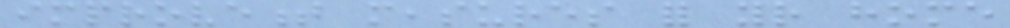improvement measures for your home
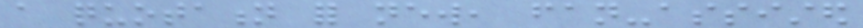a quotation for new, fan-assisted
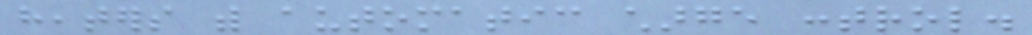heaters with automatic charge control.
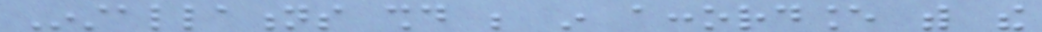Installations should be in accordance with the
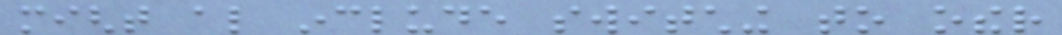might also include switching to other
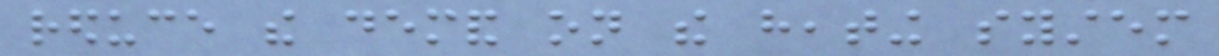reduce the demand on the heating system
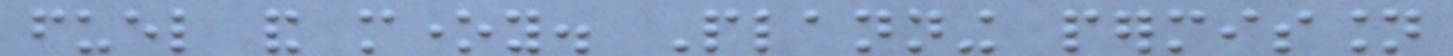fuel and money. Planning permission
